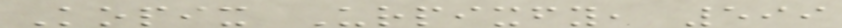Kopix Urpixfy, 599
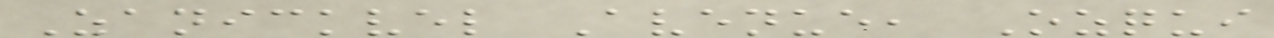Zanickvel Avenue, Ozqui
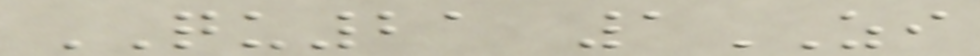QU21 1ZI
